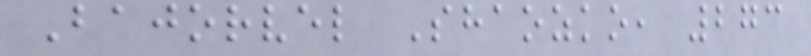Bajorvel Shaozko, 273
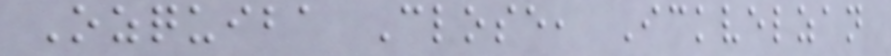Ozquiba Close, Ickvelzan
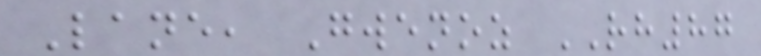Lane, Gwenoz RH87
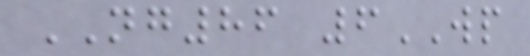NG86 6WP
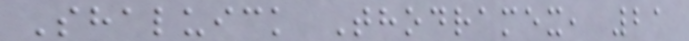Shaluick Thodramex, 21
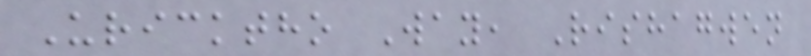Uricktho Way, Rishagwen
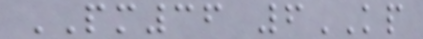PM36 6KP
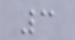3
